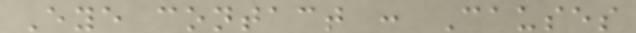Eye contact : Causes
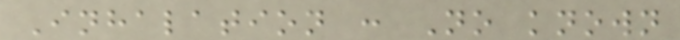Inhalation : No known
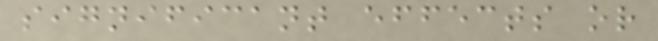significant effects or
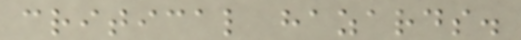critical hazards.
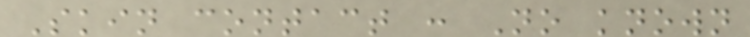Skin contact : No known
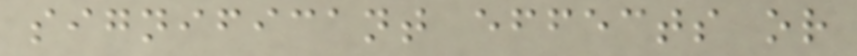significant effects or
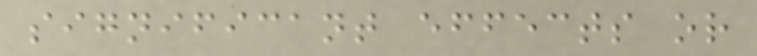significant effects or
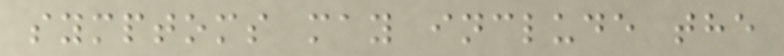symptoms may include the
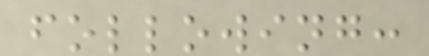following:
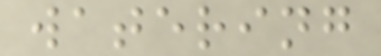watering
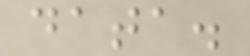data.
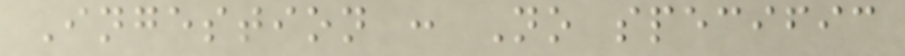Ingestion : No specific
